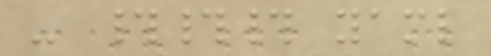- ### yaml
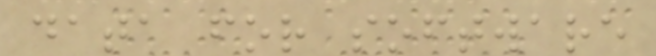data for software
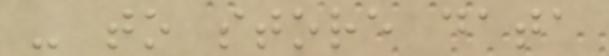- to store data
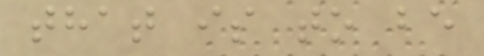that is to be
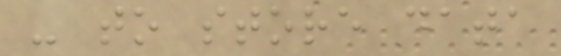- to store data
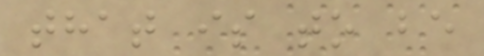that is to be
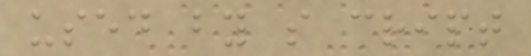used by s cript
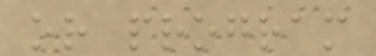or program
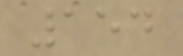154
